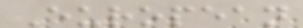European
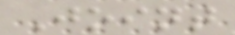Joint
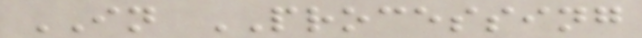IN PROCESSING
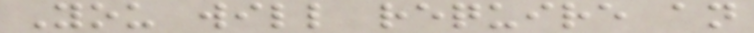You will require an
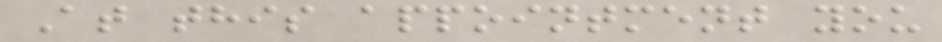At this appointment you
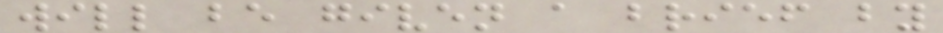will be given a brief by
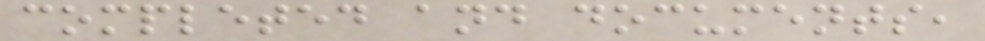completed and documents,
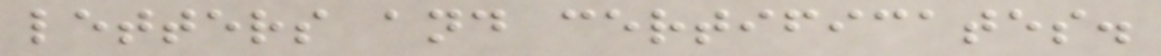letters and certificates.
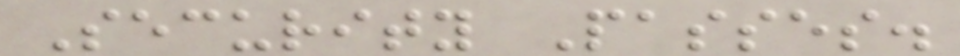Security Passes.
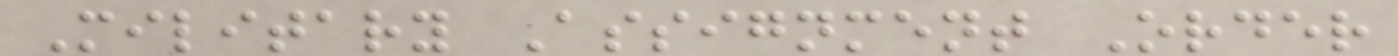Military Assignment Order
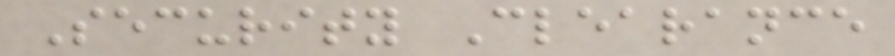Security Clearance
